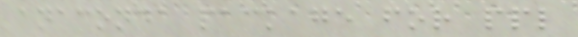anaconda package for ppl
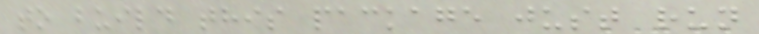to build this package just run
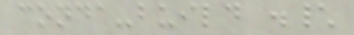conda-build .\
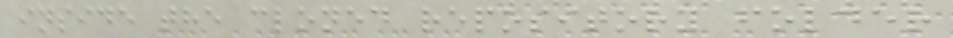inside the cloned repository folder
